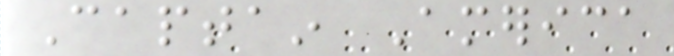Captain America
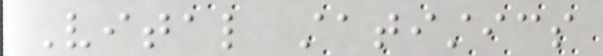Vital statistics
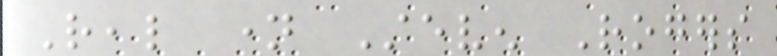Real name Steven Rogers
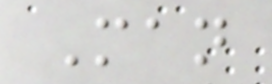Man
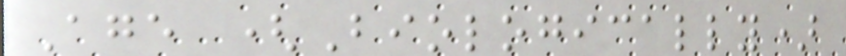Age (Biologically)
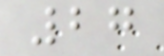27
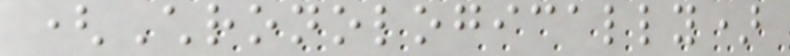(Chronologically)
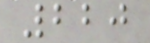220
